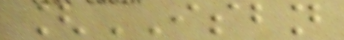[ISBN
